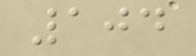104
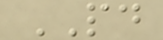PD
